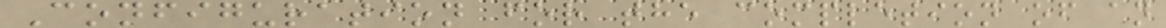Configuration for the completion of an
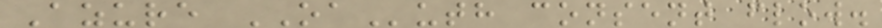Azure OAuth consent flow.
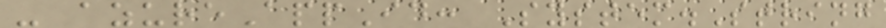- azureAppId: System.String
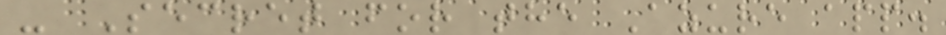- Secret for the Azure app.
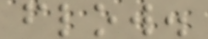flow.
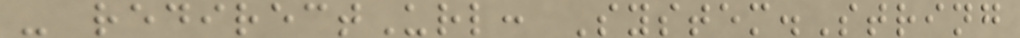- redirectUrl: System.String
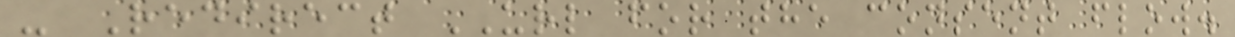- Redirect URL for the consent flow.
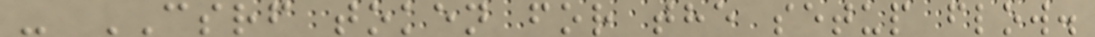- CSRF token for the setup flow.
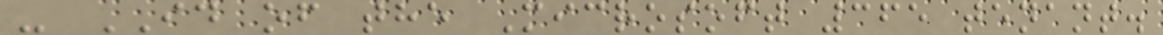- ID of the Microsoft 365 tenant.
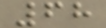68
